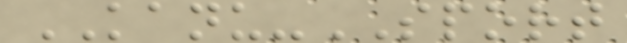KANU-SPORT
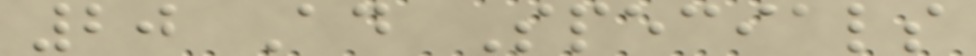20 Ad Specials
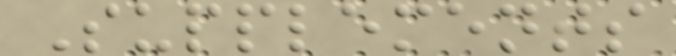Supplements
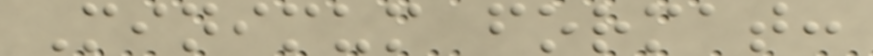Minimum format:
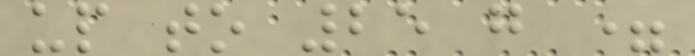up to 25 g =
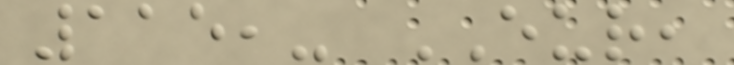115,- EUR,
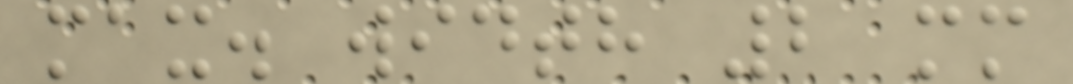max. width 2 mm
